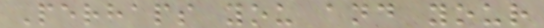Perhaps you and your
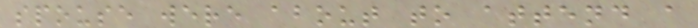spouse were about to attend a
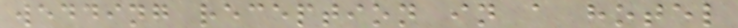wedding reception in a hotel
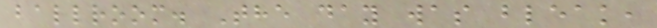ballroom. The day was bleak,
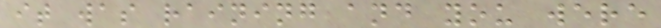it was raining and you were
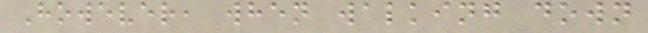However, when walking down
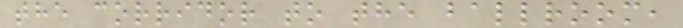the corridor to the ballroom,
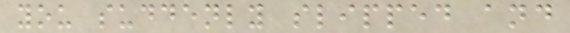you suddenly slipped and
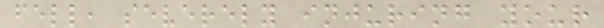fell, severely injuring your
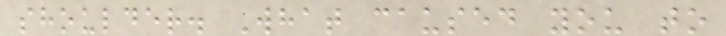shoulder. What caused you to
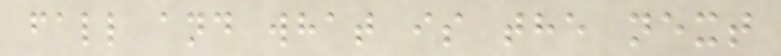fall and what is the next
